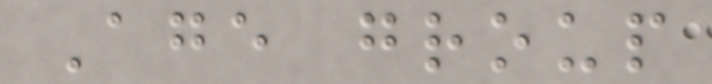Age group
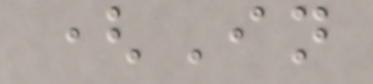(In
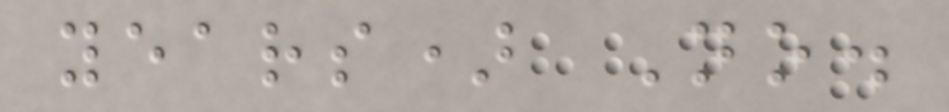years) No.
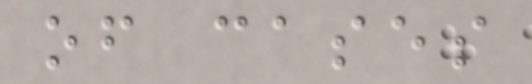of cases
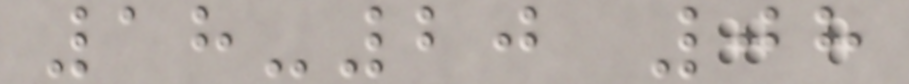18-20 08
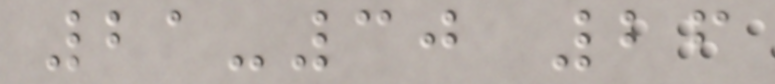21-30 26
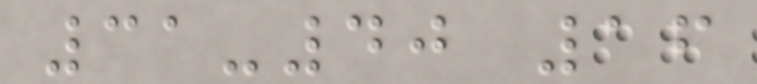31-40 16
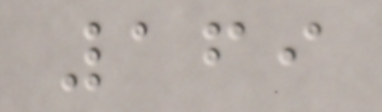169
